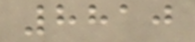8810
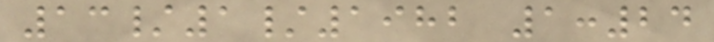13/1/1982 1:24
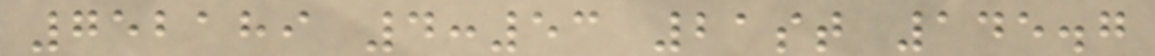752189 4:53 21st 145.7
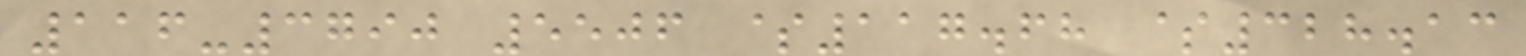116-3790 5506 $117.68 $328.13
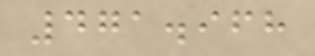471.968
